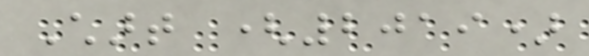Chart (2019)
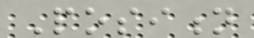Position
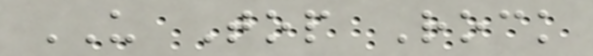US Top Rock
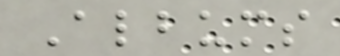Albums
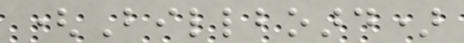(Billboard)
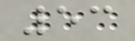53
